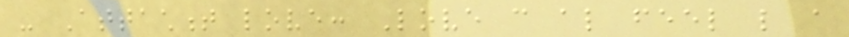- Attachment love: Love can also feel like a
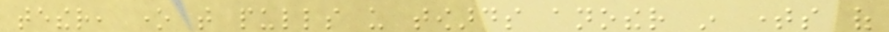tether, one that pulls us towards another in times of
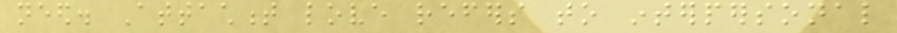need. Attachment love refers to interpersonal
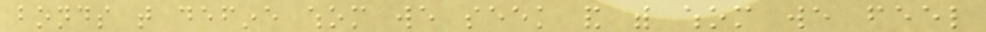bonds that define whom we seek and with whom we feel
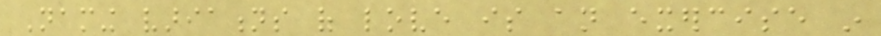Naming variations of love is an exercise in
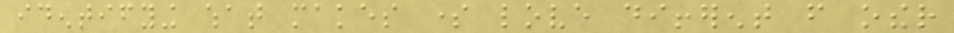identifying what makes some love different from other
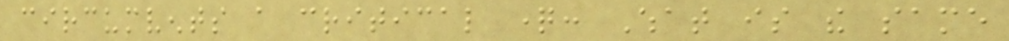circumvents a critical question: What is the same
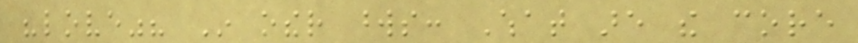"love"? In other words: What are the core
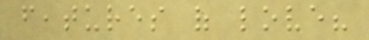features of love?
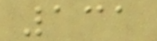131
